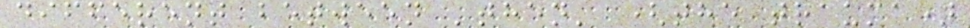different between 'then' (the trauma)
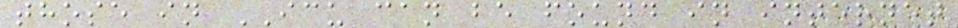those in ICU can be found in internet
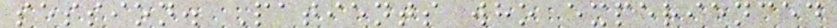session. Patients who experienced
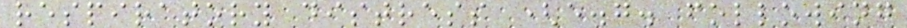respiratory distress (e.g. following
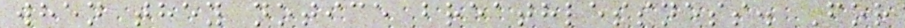when they notice breathlessness. For
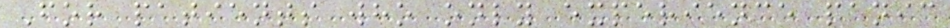For patients who only experience panic
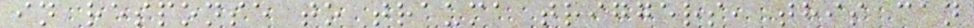in response to trauma triggers, this can
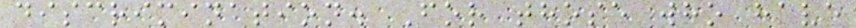discrimination. For those who have
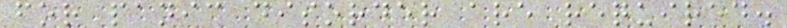for panic disorder are required.
